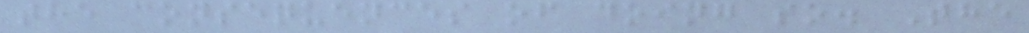the consequences of doing so. The
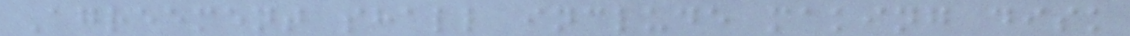Agreement shall include making disk
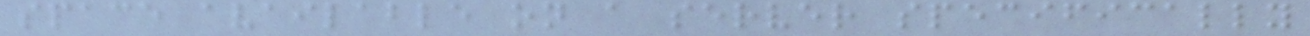space available on a server specifically
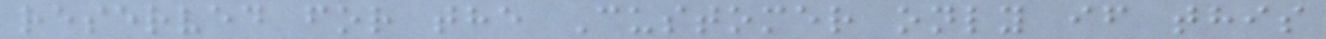reserved for the Customer only if this
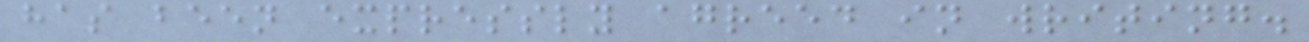has been expressly agreed in writing.
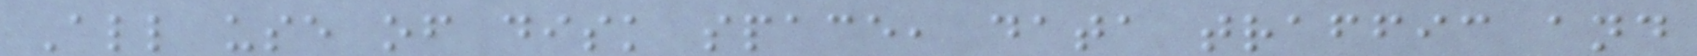All use of disk space, data traffic and
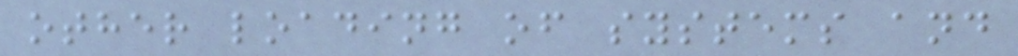other loading of systems and
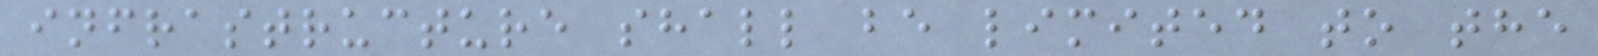infrastructure shall be limited to the
